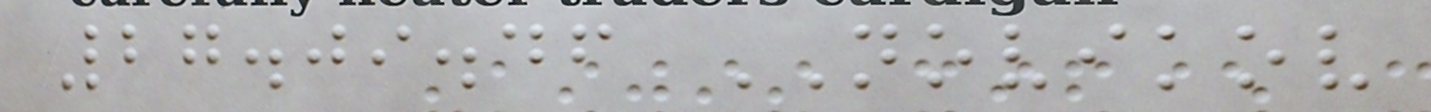27.09.46 NOVIKOV
